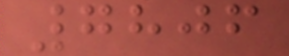7806
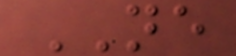NE
